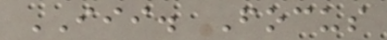III. Focus
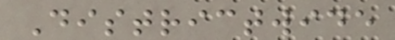Districtwide
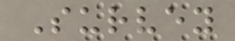Survey
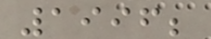1996;
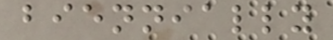biennially
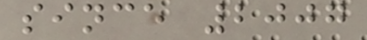since 2007
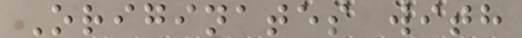Originates with
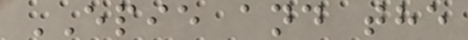EPIE and the
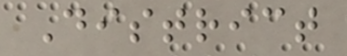District
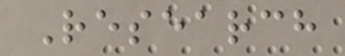Research
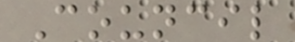Council
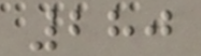280
